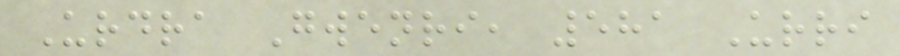Urdra Gwenri, 581 Urri
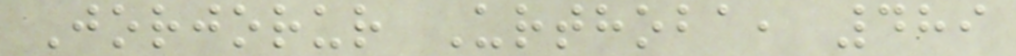Jorjorur Urthoba, 489
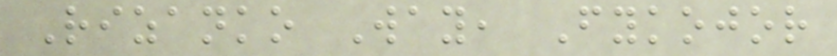Rizanko Way, Fykojor
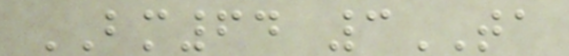BM64 3TA
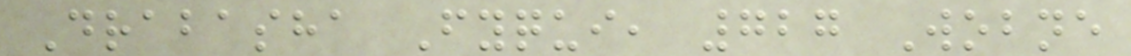Drabasha Fyqui, 727 Wobne
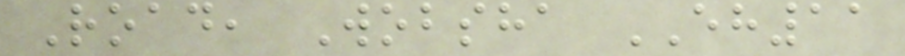Road, Wobsha EH11
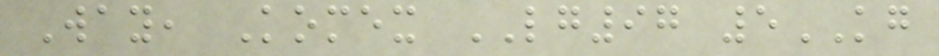Way, Komex LG97 5KG
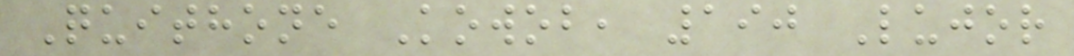Quithone Kowob, 190 Lujor
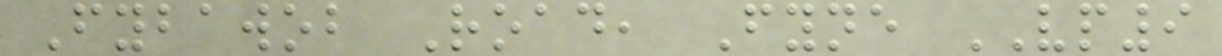Fybawob Road, Fyne VP9
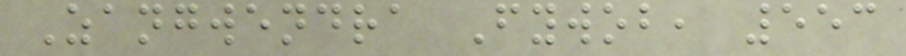Zangwendra Fywob, 553
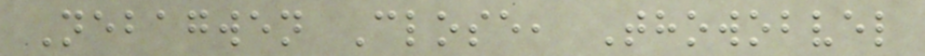Nebagwen Close, Thowobvel
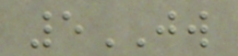5JW
